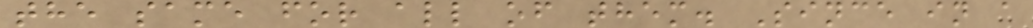the same for all of them. Since in a
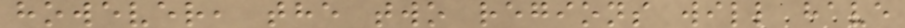however, the two regions will have
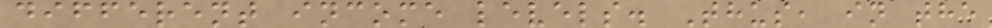different income levels. Thus, in the
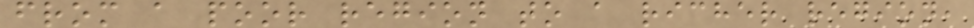from a poor region to a richer region,
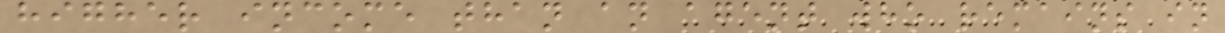higher income than an agent who remains in
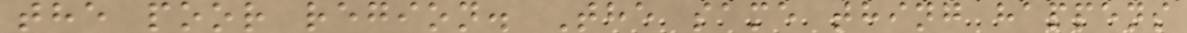the poor region. The same thing happens
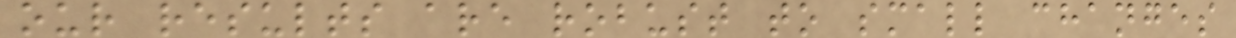our results are robust to small changes
